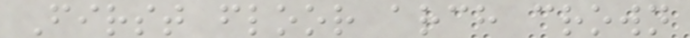First floor arch crown
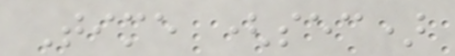Time (sec)
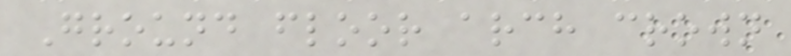Ground floor arch crown
